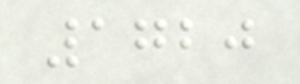1720
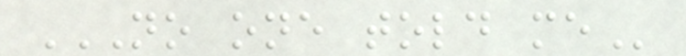NO ONE TOLD ME
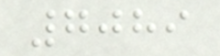7089
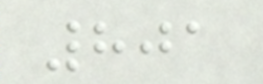801
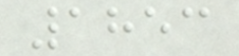1853
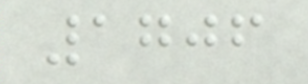1706
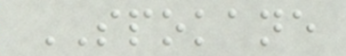SPOKANE
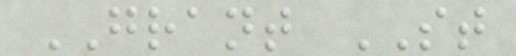GRANT ST
